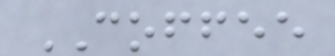COFFEE
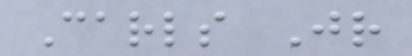Carls Jr
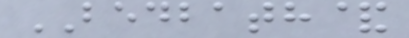BEDBATH&
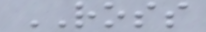ROSS
